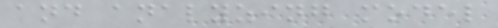and analyzing model
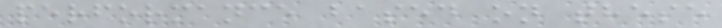performance based on these
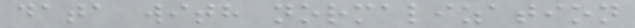data with normalization
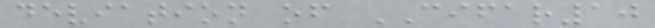deviation of CIFAR10
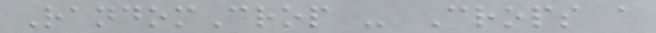RandomCrop - Crops a
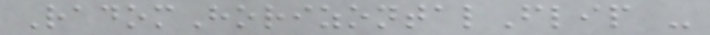RadomHorizontalFlip -
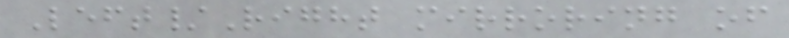Left/Right mirroring of
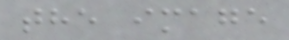the image
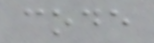code
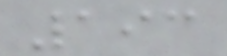193
